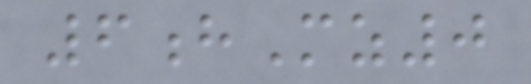6hMz0
